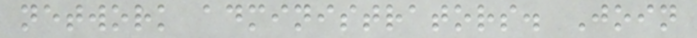network administrators. Join
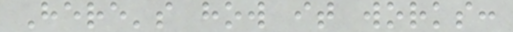Here's how it works:
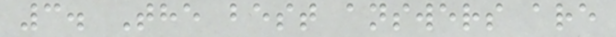3. The best answers are
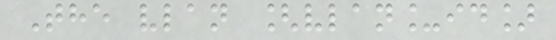The vlan [vlan_id]
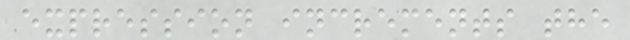expression increments the
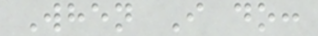When I do:
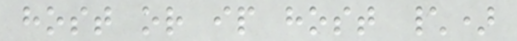host or ip host \)
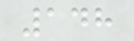148
